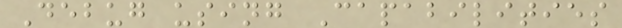Debug using Capabilities
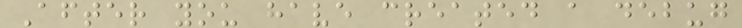After you have created a debug
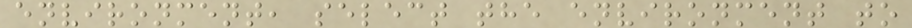environment, select the environment to
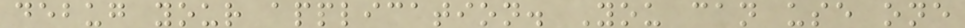debug your application. You can use one
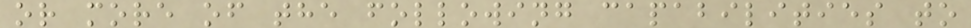or more of the following capabilities to
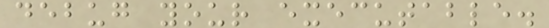debug your executable.
